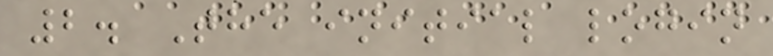2. The initial login
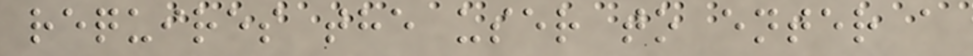requires the user to enter a
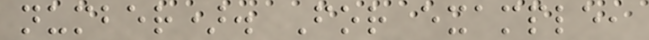number). For example,
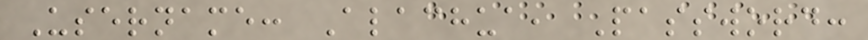Username: Alachua, Password:
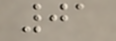01
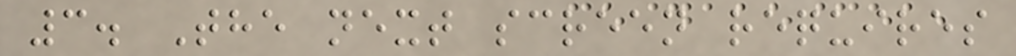3. The next screen requires
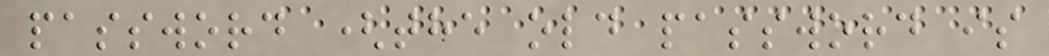password (the old password is
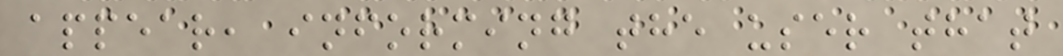appear, informing the user that
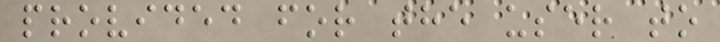provided for the user to
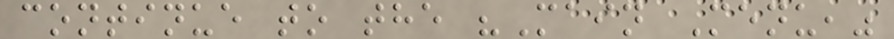continue to the "Main Menu,"
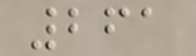261
